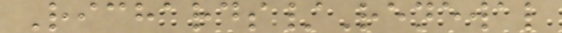Richards/Renewal
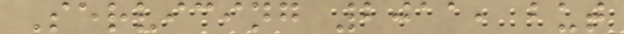Servicing 2011, but
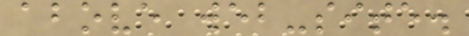above web-site.
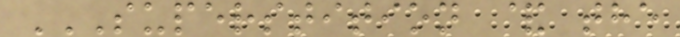SUPERSTITION & THE
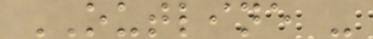OUTLINE -
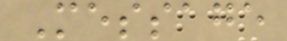Message
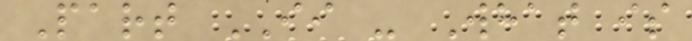Part II - What is
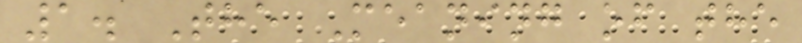1. The Meaning of the
